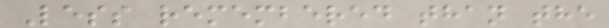Less remembered than the
